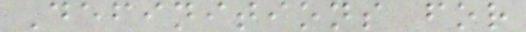Definitions for
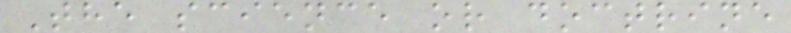The science or doctrine
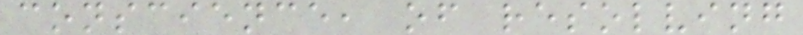conscience, of resolving
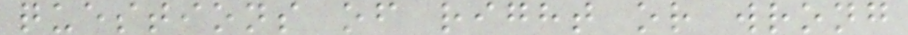questions of right or wrong
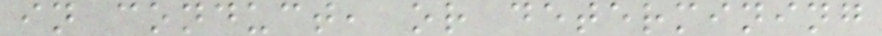in conduct, or determining
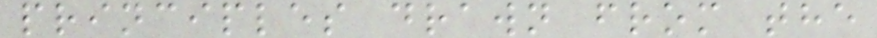principles drawn from the
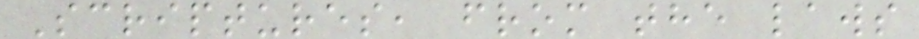Scriptures, from the laws
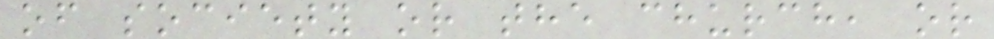of society or the church, or
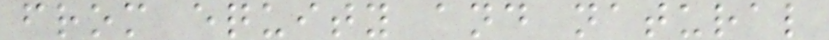from equity and natural
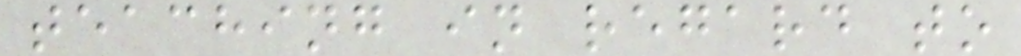teaching in regard to
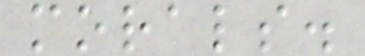morals.
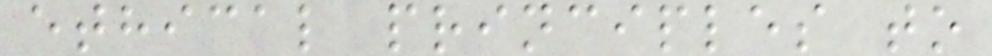ethical principles to
